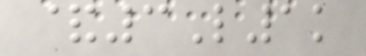&3L1k
